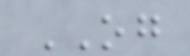OG
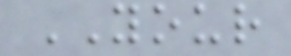YOUR
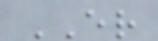ER
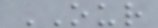OUR
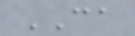CA
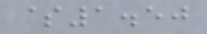$1.50
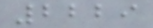2229
